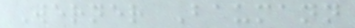Werner Baumann
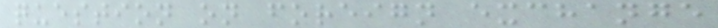question on foreign exchange
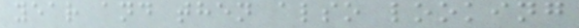year and then also looking
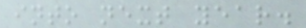into next year.
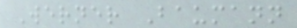Werner Baumann
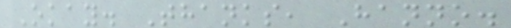Okay. Thanks, Hanno.
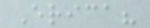Erica?
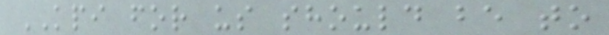KPI for us should be to
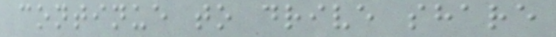continue to drive share
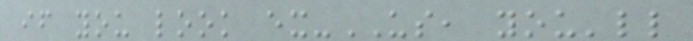if you look ex-US, you'll
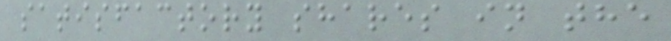satisfactory shares in the
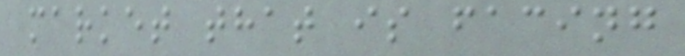market that is facing
